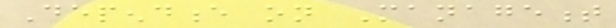Dependence on Management
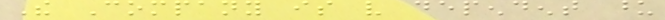The Company is very dependent upon
